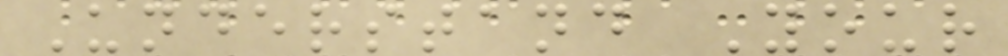Understand Your
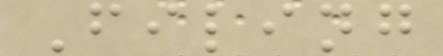Filing
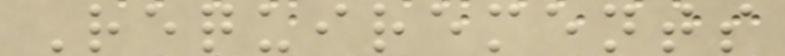Requirements
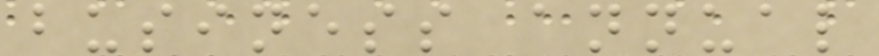business annual
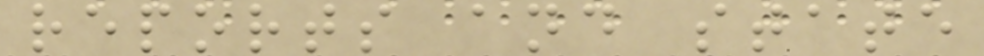reports and state
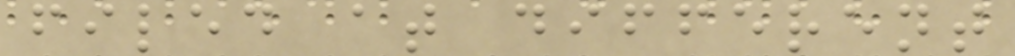filed at different
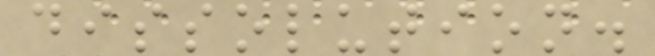dissolution.
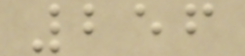256
